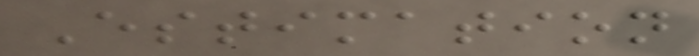Estimation
